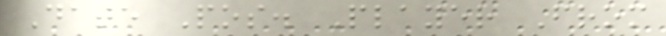Date Pos. Player From
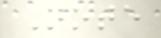Note
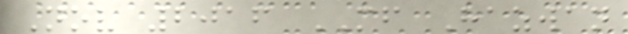Nov 2016 MF Hazwan
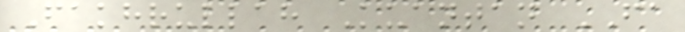Fakhrullah Kuantan FA
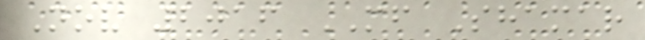Nov 2016 MF Shamar
